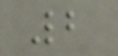2
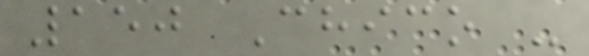150 Chico -
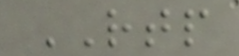RTP
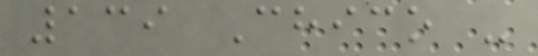139 Chico -
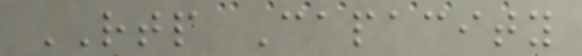RTP Capacity
